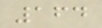164
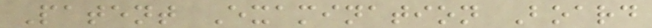Patent Examination Board
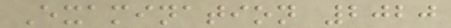Examination 2020
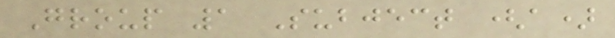Group 1 Subject (a)
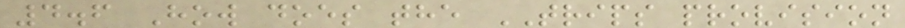4.6 How does the TRIPS provision
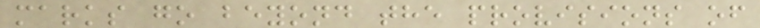marks go beyond the provisions of
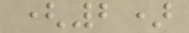(2)
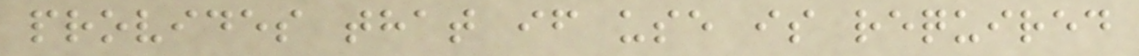provides that if use is required
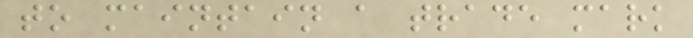to maintain a trade mark
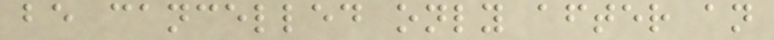be cancelled only after an
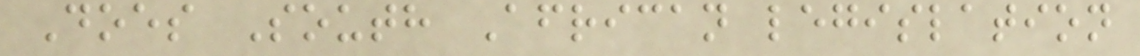Does South African legislation
